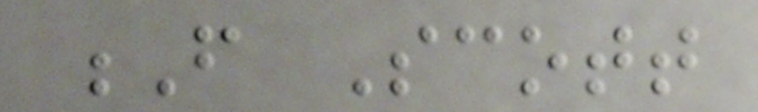F Scott
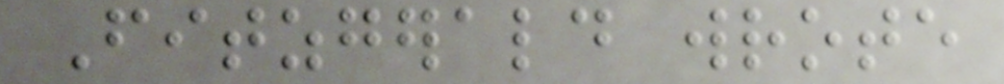Fitzgerald wrote
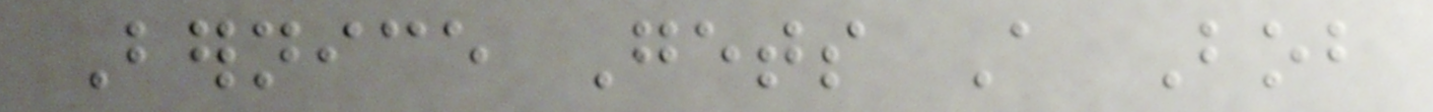Bernice Gets A Bob
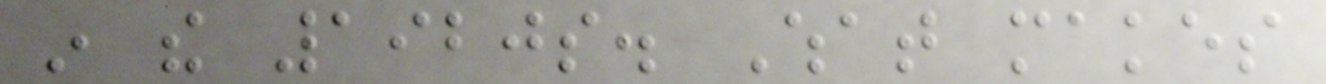in the 1920s. What makes
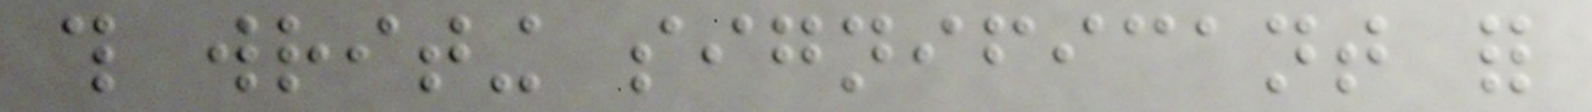this writing significant for
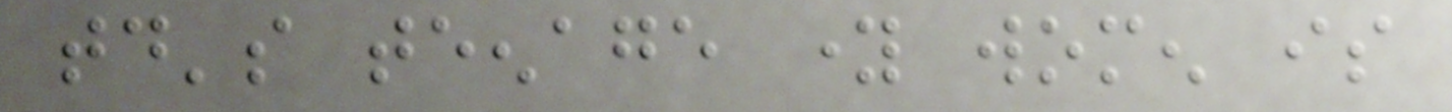today's teenage young women is
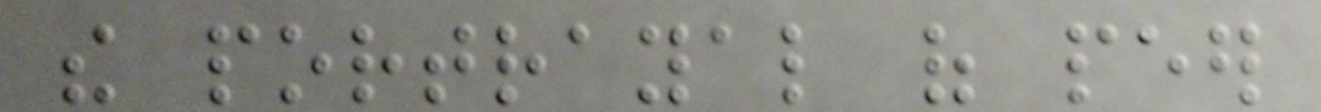the portrayal of peer
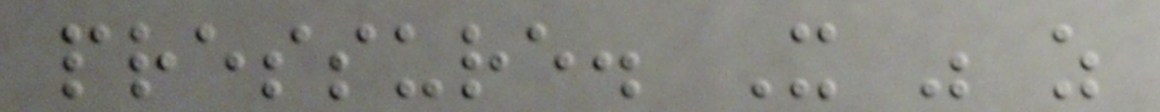pressure. It was as
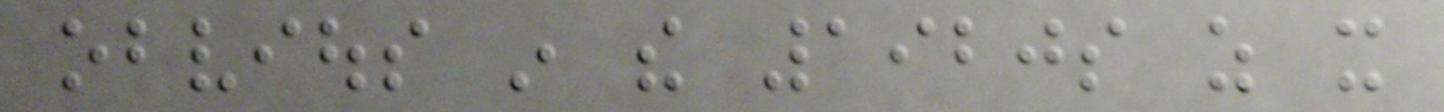obvious in the 1920s as it
